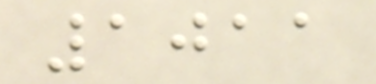1011
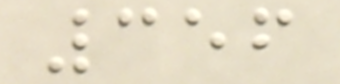356
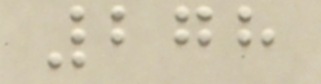278
